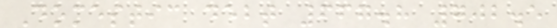Domestic debt 667.8 702.5
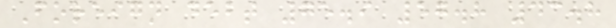Foreign debt 75.9 57.8 43.8
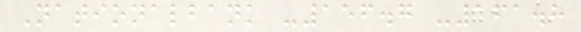Nationalbank -156.7 -161.8
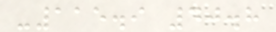-115.9 40.8
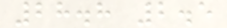28.8 2.5
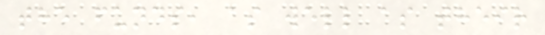the funds, as well as their
